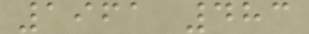1961 483
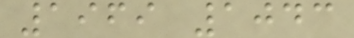1969 1043
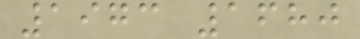1973 1680
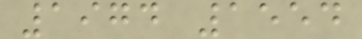1974 1554
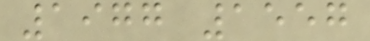1977 1557
